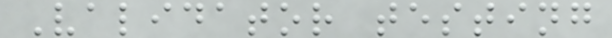Validator testing
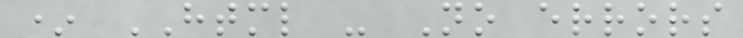* HTML - No errors
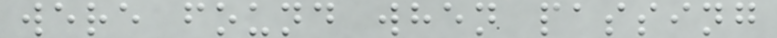were found when passing
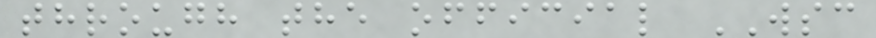through the official WSC
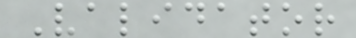Validator
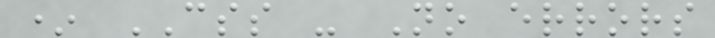* CSS - No errors
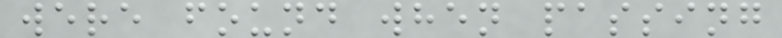were found when passing
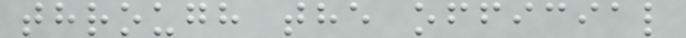through the official
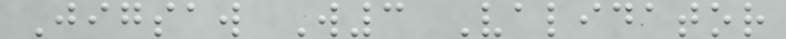Jigsaw W3 Validator
